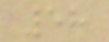58
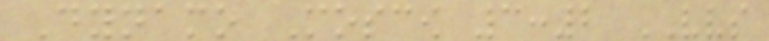Dynamo Moscow 3:2 VVS
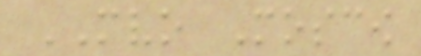MVO Moscow
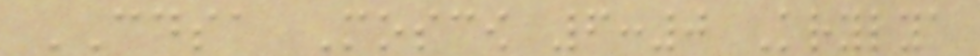CDSA Moscow 6:0 Krylya
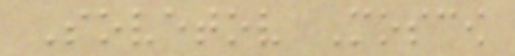Sovetov Moscow
